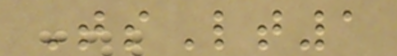TsLt1
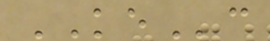KEc
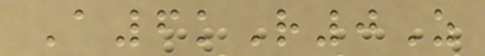A6kR0Z
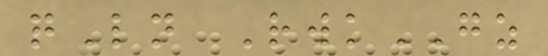qLn RwkGZ
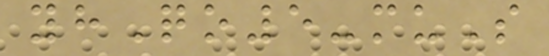yhQo5-muS
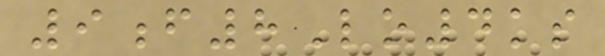9f8Lo4ks
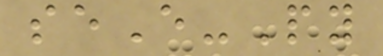seE-Py
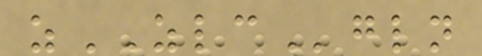zZLCgln
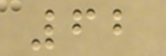62
